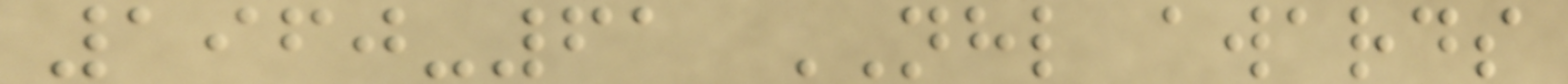1960-61 NHL awards
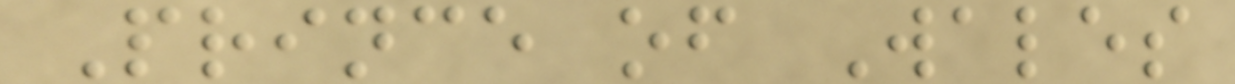Prince of Wales
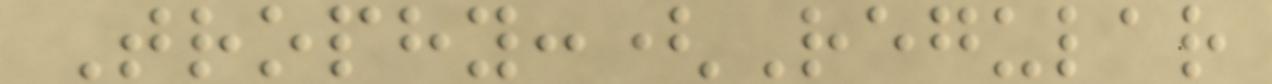Trophy:(Regular
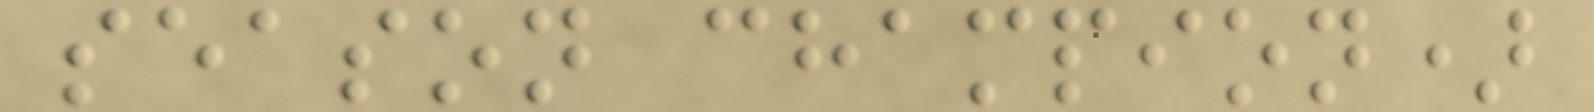season champion)
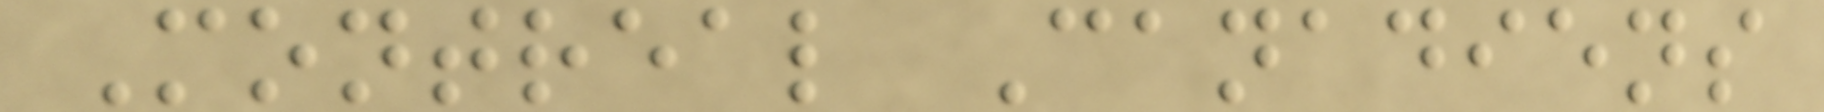Montreal Canadiens
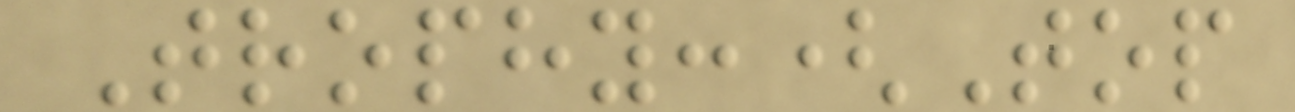Trophy:(Top
